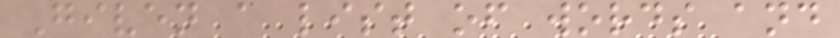Given a list of words and
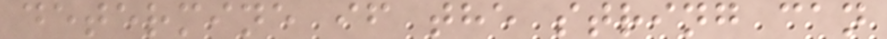determine if the string can
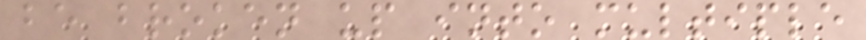be broken up into multiple
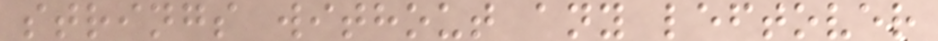strings without any leftover
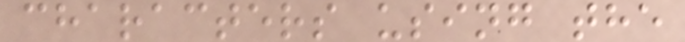characters using the
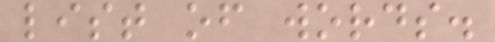list of words.
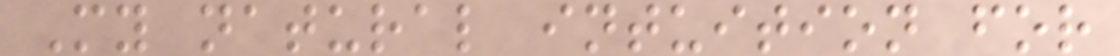My natural intuition for
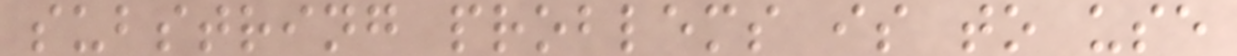substring problems is to use
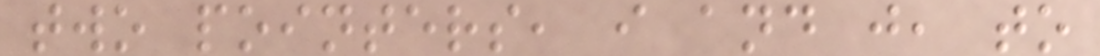two pointers, i and j, to
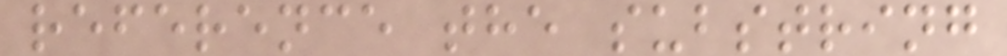reference the substring
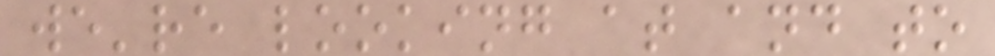we're looking at and to
